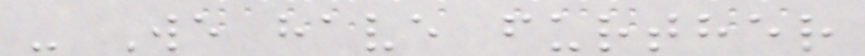- We have further
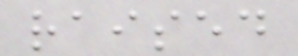raised
